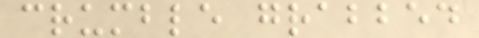crumble grabbed
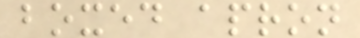boxed apron
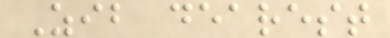Zib dearest
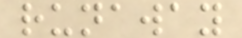runaway
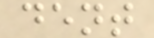dent
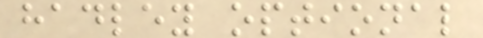hadley optional
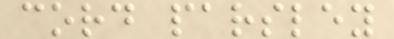cord parsley
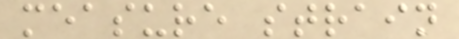measure strain
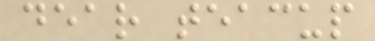dear teacup
